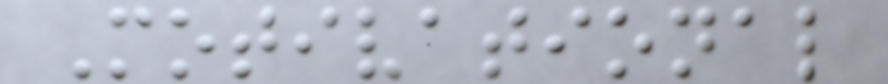Motivational
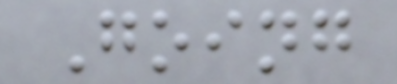Going
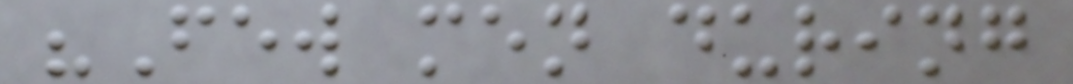"Few men during
